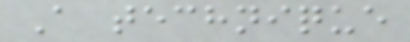A technique
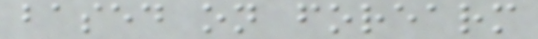based on forearm
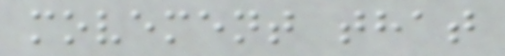movement that
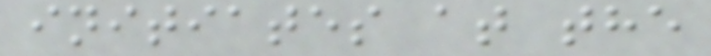initiates at the
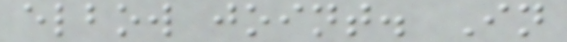elbow joint. In
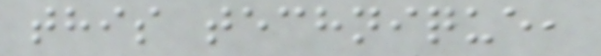this technique,
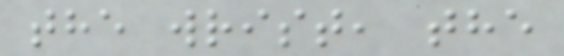the wrist, the
